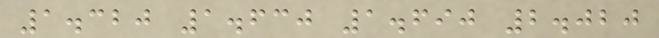1.320 1.630 1.690 2.020
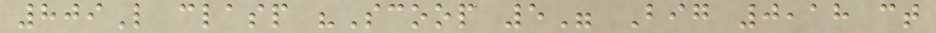809L clasp "Scoop 5" Big 0,18 ct
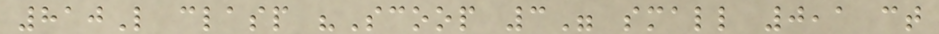810L clasp "Scoop 3" small 0,1 ct
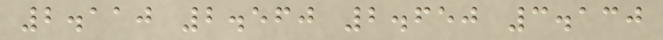2.110 2.560 2.650 3.130
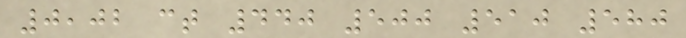0,02 ct 440 500 510 580
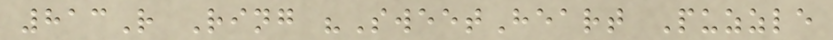813R Ring "SweetHeart Puzzle
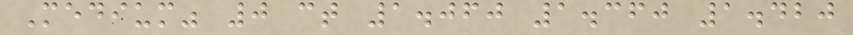Medium" 0 ct 1.060 1.360 1.420
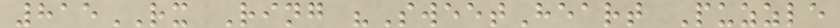815RX Ring "SweetHeart Puzzle
